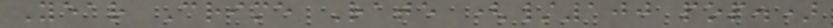Year Crime Rate (/100 pop.)
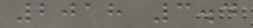2018 3.4
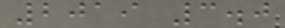2019 3.0
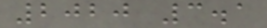2020 3.1
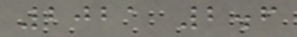2021 2.6
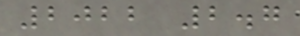2022 2.7
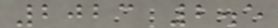2023 2.5
